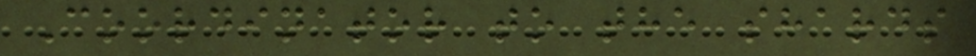Coordinator to the shards
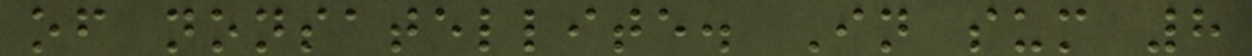of nonsatellite. In sum 8
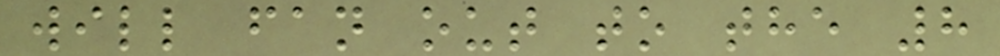will fan out to the 8
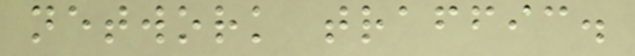network traffic.
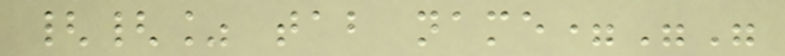{{% tab name=""
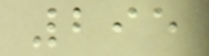295
